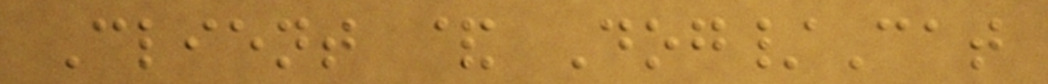Client & Dog/Cat
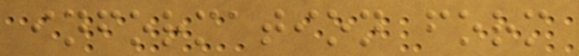information form
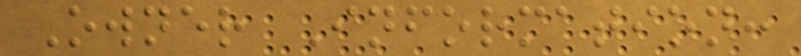Owner Information:
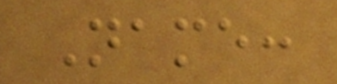Name:
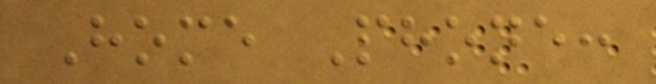Home Phone:
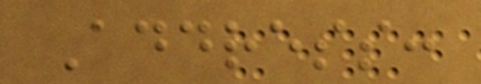Address:
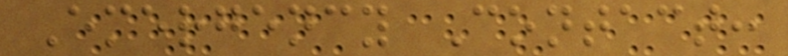Emergency Contact:
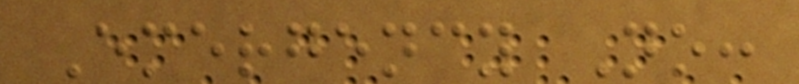Emergency No:
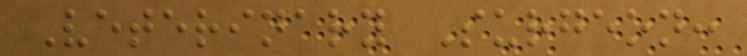Veterinary Surgeon:
